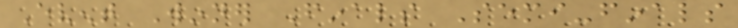Event Winner Finals Semi-finals
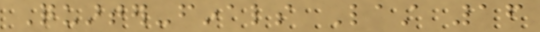Quarter-finals Last 16
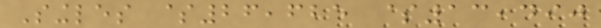Singles $26,625 $13,490
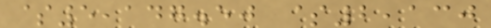$5,147.50 $2,130
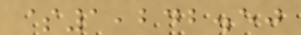$1,242.50
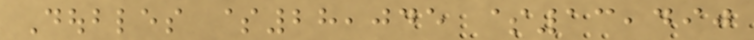Doubles $28,045 $13,490
